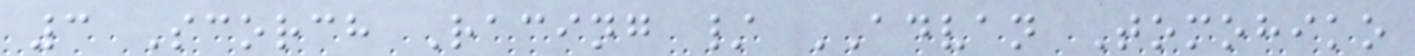3 Scorch Racing / ADVAN Tomohiko
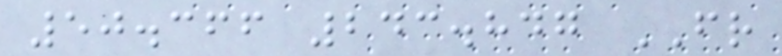50.366 243.847 FR
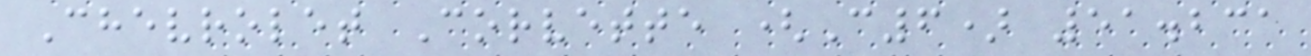Chevrolet Corvette (C6) 51.231
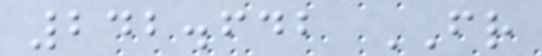242.642 FR
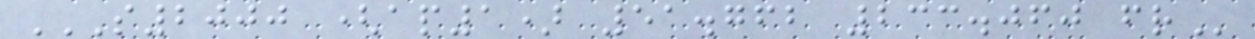S2000 (AP1) 51.762 233.060 FR
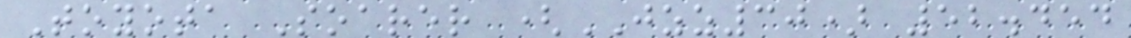Toyota Soarer (JZZ30) 52.454
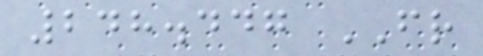248.447 FR
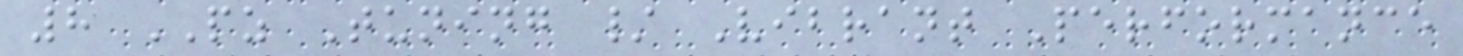8 PZ Tuning / Vibrant Performance
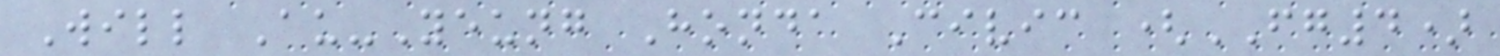Will Au-Yeung Honda Civic (FG4)
